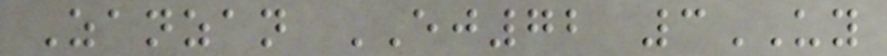Zanzan EJ72 3UY
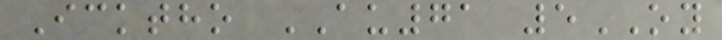Icktho AU71 5OY
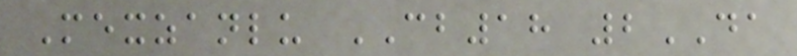Mexzanlu CB18 2DA
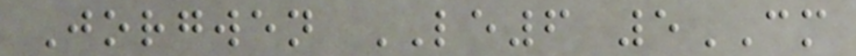Jorgwen LE6 5CM
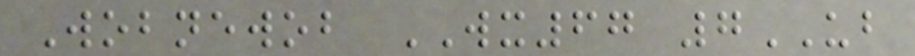Wobnewob WX67 7UB
